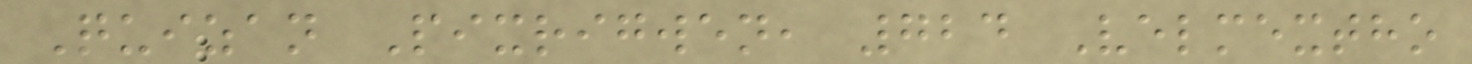Quizan Pixrigwen, 724 Velmextho
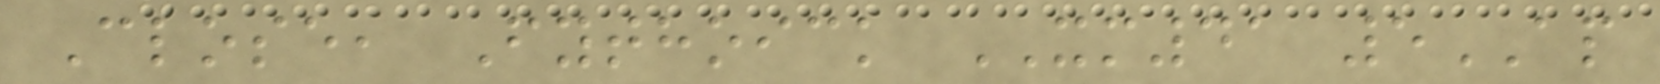Close, Fythoick XM41 5AP
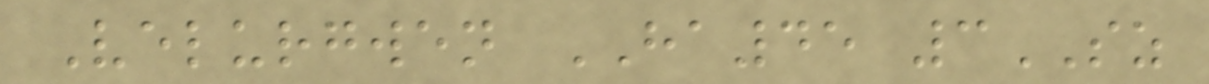Velurgwen HA45 3SZ
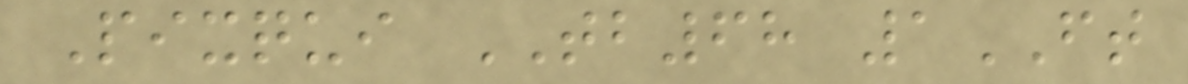Pixqui TB68 1FT
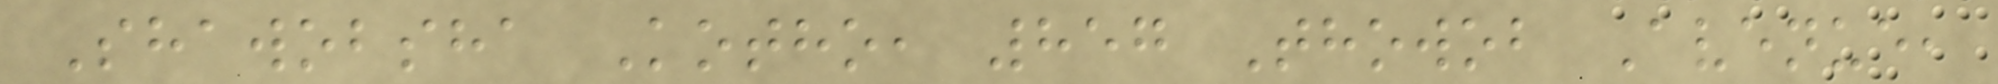Shawobsha Kotho, 857 Thowob Avenue,
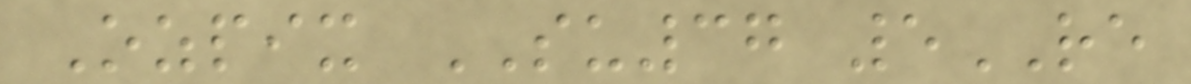Ozpix SU37 5RE
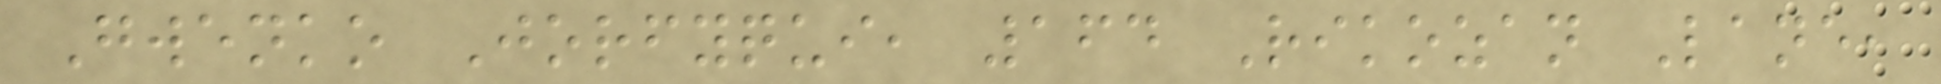Gwenko Jorfyqui, 164 Rikozan Lane,
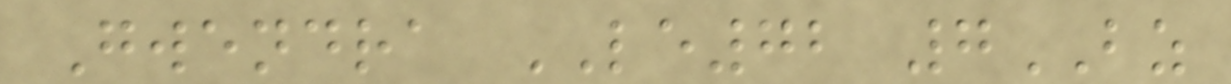Gwendra LE72 7BZ
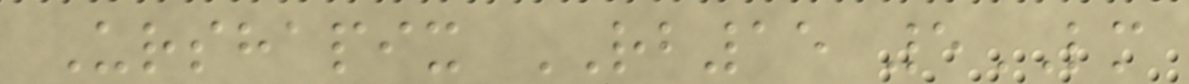Urshapix RB15 5LM
